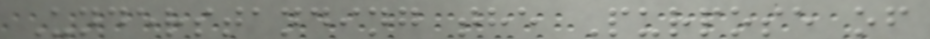Understanding the Purpose of
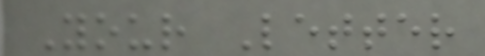Your Letter
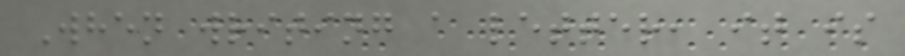When writing a letter, it is
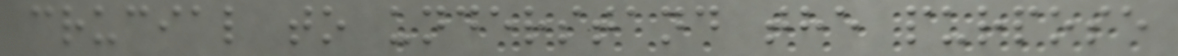crucial to understand the purpose
